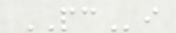PCi
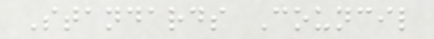Standards Council
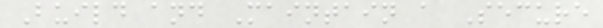Build and Maintain a Secure
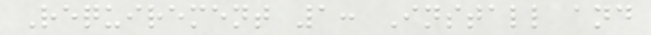Requirement 1: Install and
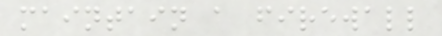maintain a firewall
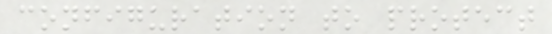configuration to protect
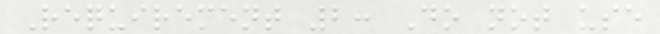Requirement 2: Do not use
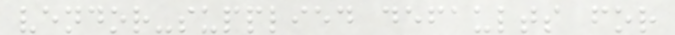vendor-supplied defaults for
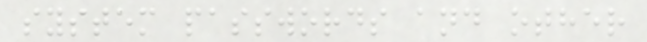system passwords and other
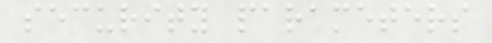security parameters
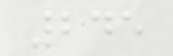245
